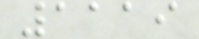1119
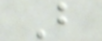B
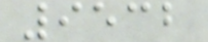9532
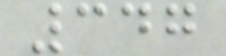347
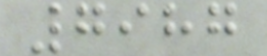7987
